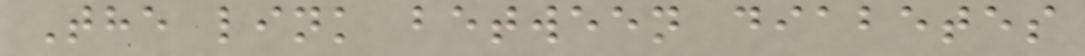The link between diabetes
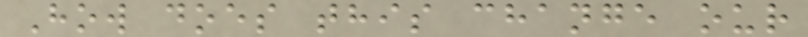How does this change our
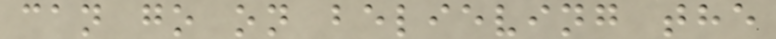can go on believing the
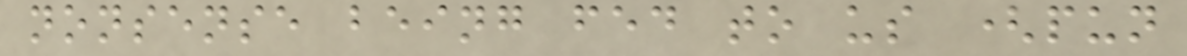nonsense being fed to us (pun
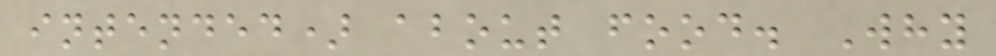intended) about food. Why
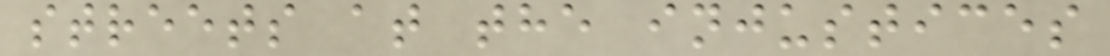streets at the injustices
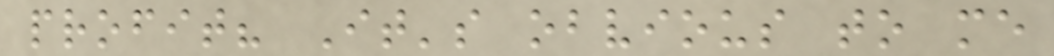profit? It's obvious to me
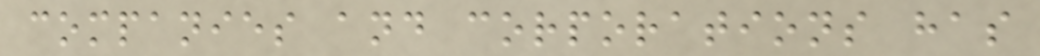companies and corporations has
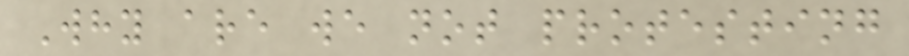Why are we not protesting
